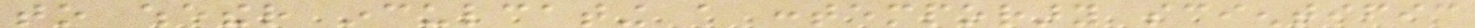to whether inculcating a contemporary scientific
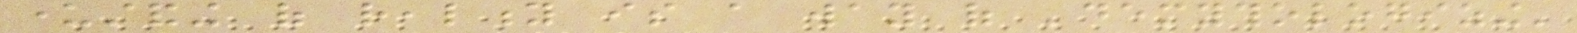understanding of reality is a way of 'demythologizing'
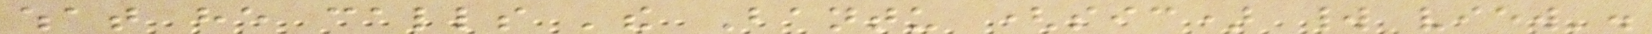what he calls 'the Bantu (sic) world view'.
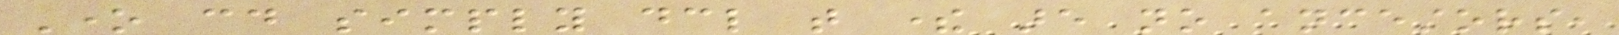One could simply declare that there are no ancestors,
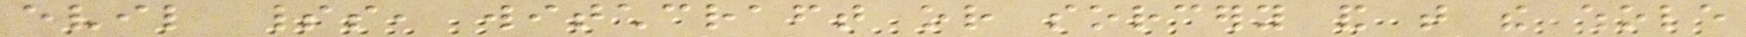evil spirits, witchcraft or sorcery and that the whole
